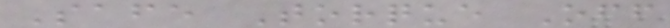Safe Torque Off
